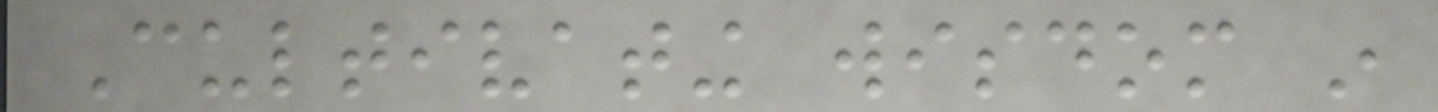Cultivating wisdom in
